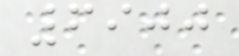6900
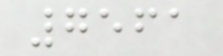7561
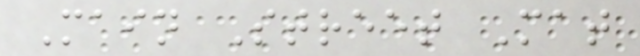Main Street Mat
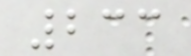233
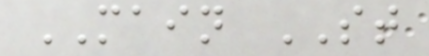MAIN ST
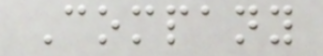Company
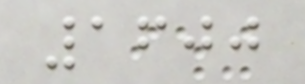1600
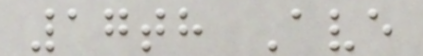17th Ave
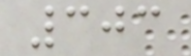303
